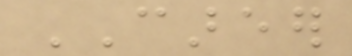CAREER
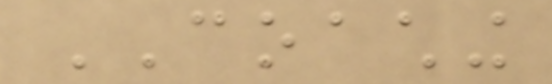COACHING
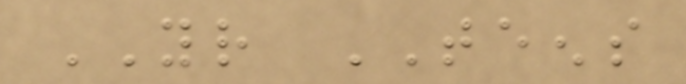YOUR TEENS
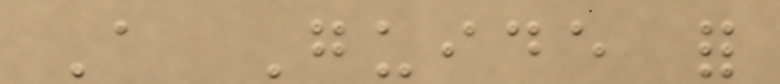A Guide for
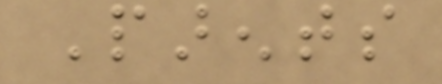Parents
